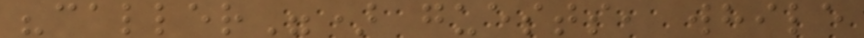"caller") guests, while
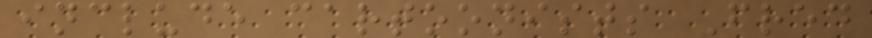include cartoonists Fred
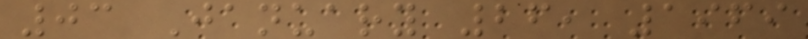03 January 26, 1969
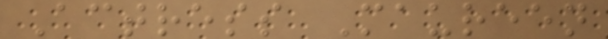Actress Maureen
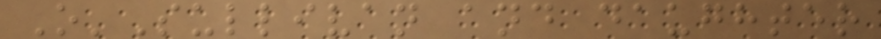O'Sullivan and daughter
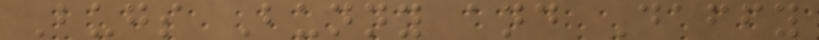Bugs Bunny and Daffy
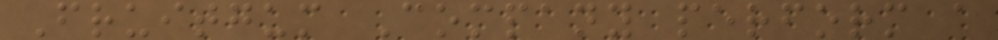Fruitgum Company perform a
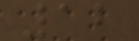12
